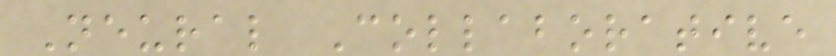Neural Collaborative
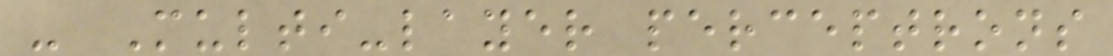- Multi-layer perceptrons
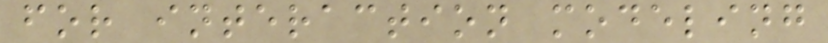for interaction modeling
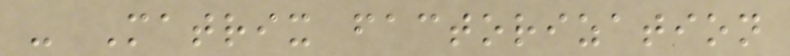- Matrix factorization
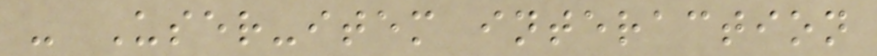- User-item interaction
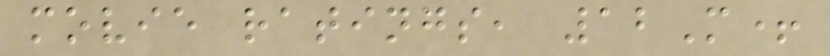movie ratings, 12M+
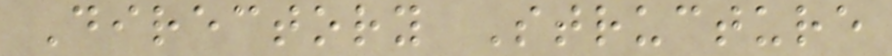Directory Structure
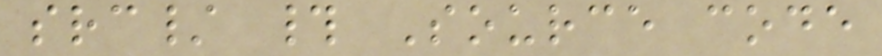src/ # Source code
